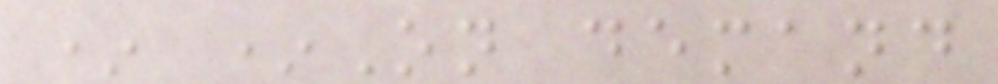* *On demand
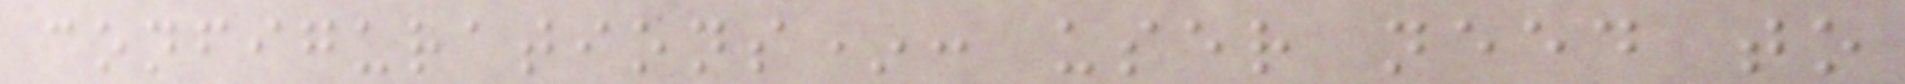configurations*: user need to
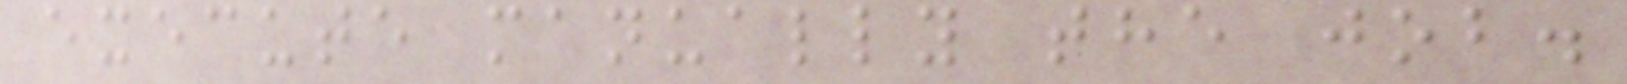execute manually the job.
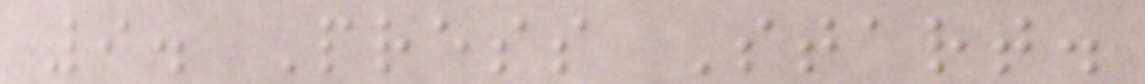9. Press Start.
